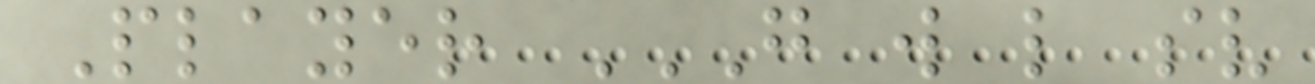Player G W L SV
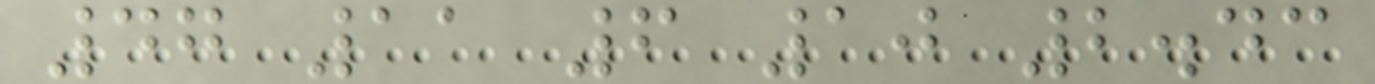47 11 6 10 2.43
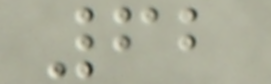62
